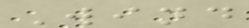Wind
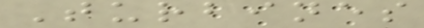Turbines
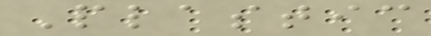Plastic
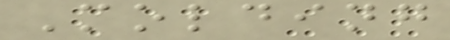Molding
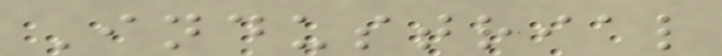Industrial
